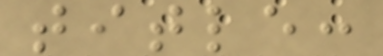title:
